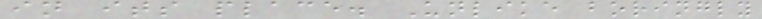in its place. Unlike boringly
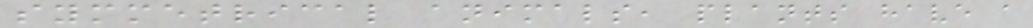symmetrical animals, plants have a
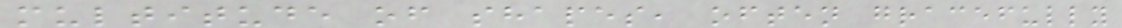multitude of shapes, often gracefully
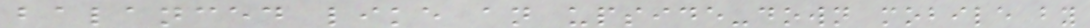balanced like an upside-down mobile by
